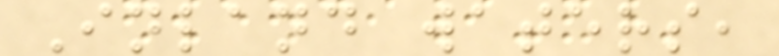Inland waters,
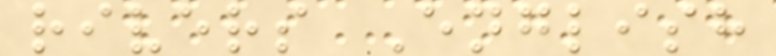rivers English
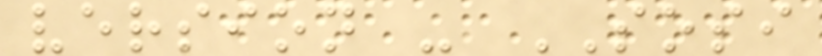version - SOSI
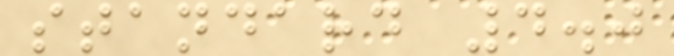standard 4.0
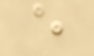e
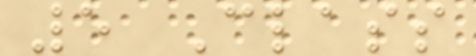5 Class
